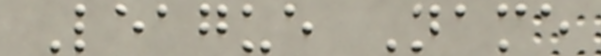League Name
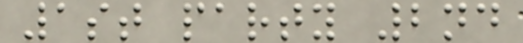1st party 2nd
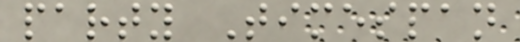party Timespan
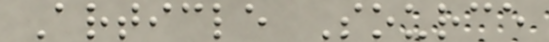Article Source
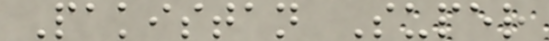Pakistan Super
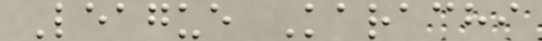League Karachi
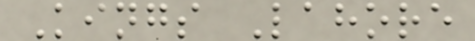Kings Lahore
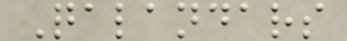Qalandars
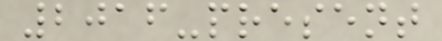2016-present
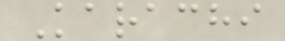Karachi
